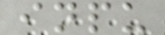inpu
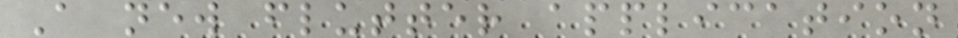A new flutter application
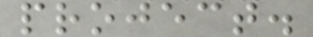project.
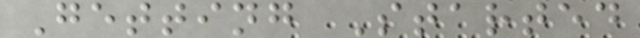Getting Started
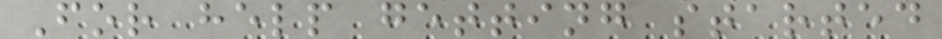For help getting started
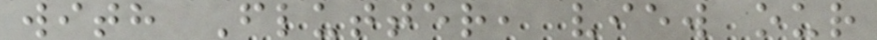with Flutter, view our
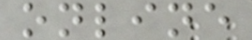online
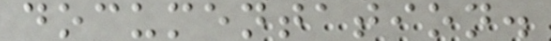documentation.
